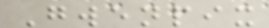Gwenpix
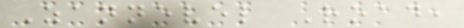Zannevel Road,
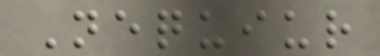Nequiur
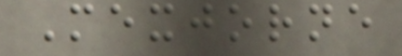Mexjorne
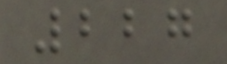227
